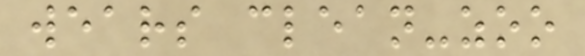wears clean-zoo
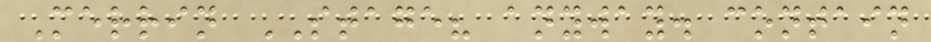Merrin STAGE? anyway. contain
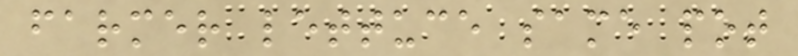farmer lettuce same pot
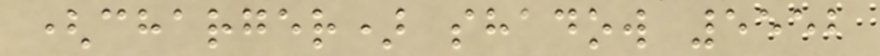(charger) shadow 5552
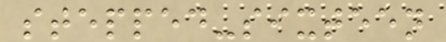stepped-sixteen
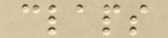claps
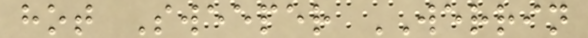hot Sweeper WERRIN
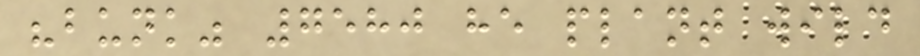"bunk" 7580 he plant wild
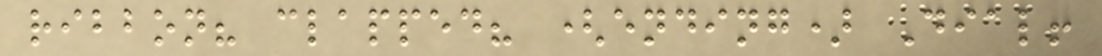ribbon? clapped? (ending) Dial!
